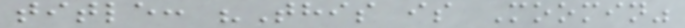title: "This is Moomin"
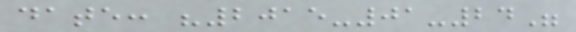date: "2015-01-24"
